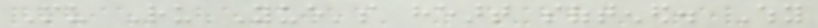Mu Ru Yue's heart softened. Why
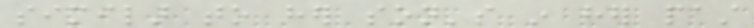similar to her son's in her past
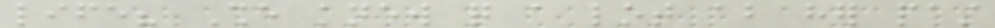life? She knew quite a lot about her past
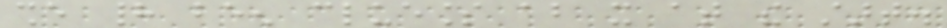she had been clueless about it at the start.
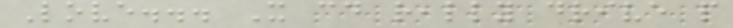Love... It could really drive people
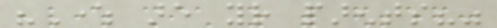"Where are your parents?"
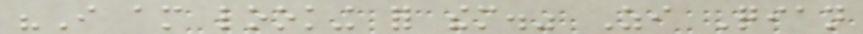"I am looking for them." Zi Qian
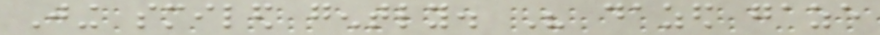Jing smiled gently. His dazed gaze
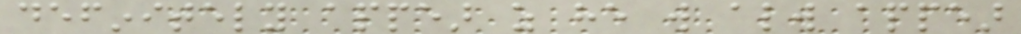definitely appear as he will always appear
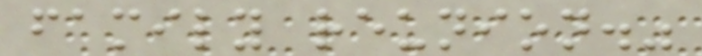family reunion."
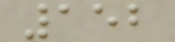152
